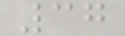37
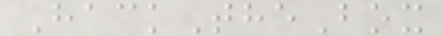HackTheBox
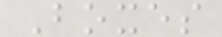Boxes
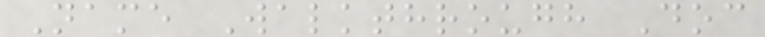Name Walkthrough Doc
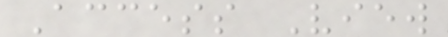Access View
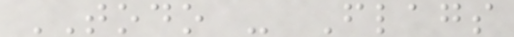TODO - Flags
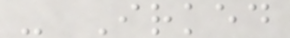- Irked
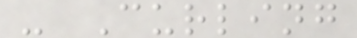- Curling
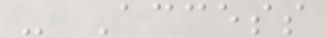- Access
